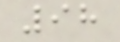98
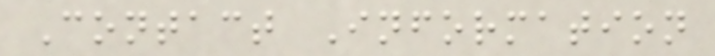Contact Information
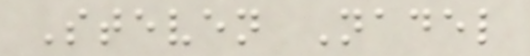Steven Nadel
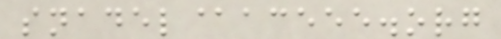snadel@aceee.org
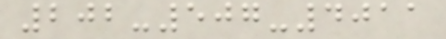202-507-4011
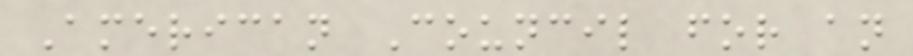American Council for an
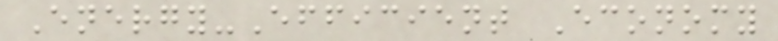Energy-Efficient Economy
